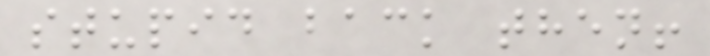stupid back then!
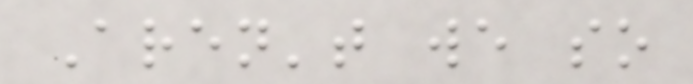Aren't we so
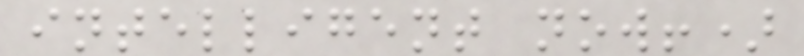intelligent now!)
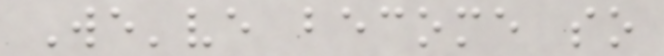We've become so
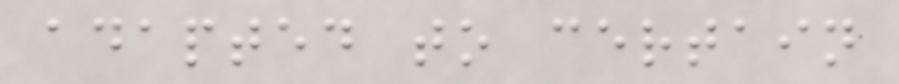adapted to certain
